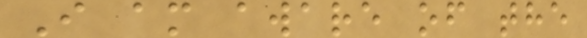I am aware of the
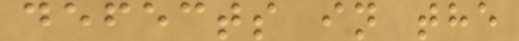defects in the
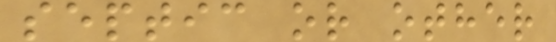septic or other
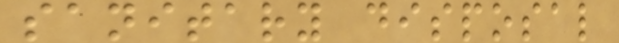sanitary disposal
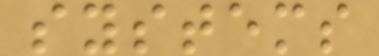systems
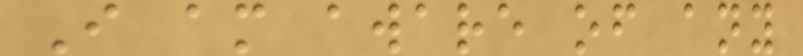I am aware of any
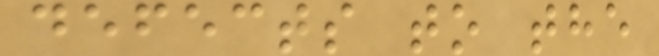defects to the
